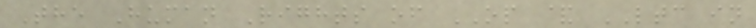The Human Rights of OP & LTC in
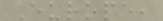Europe,
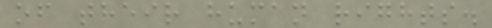of their human rights.
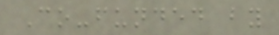Co-funded by
